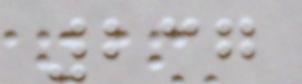237
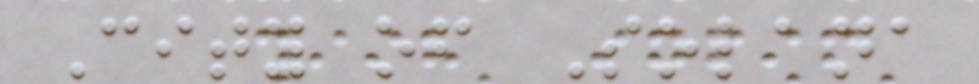City of Solana
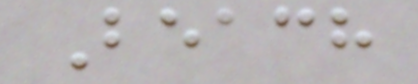Beach
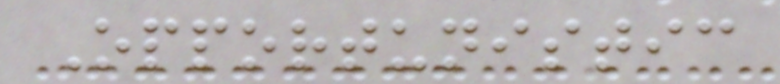Opportunistic
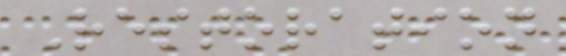Restoration
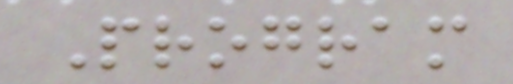Program
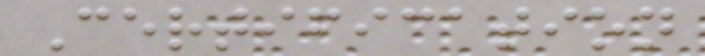Certification
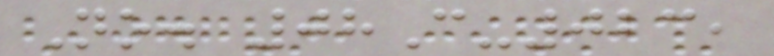No. 08C-023,
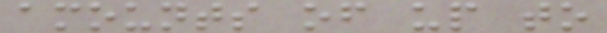amounts of up to
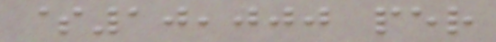$10,000 per
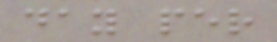day per
